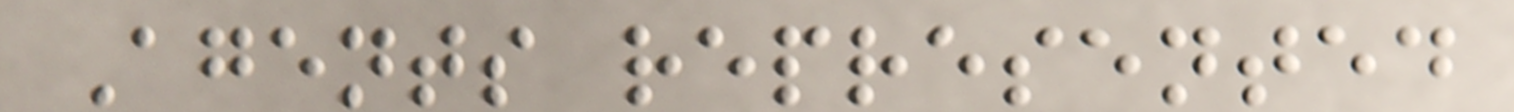Agents represented
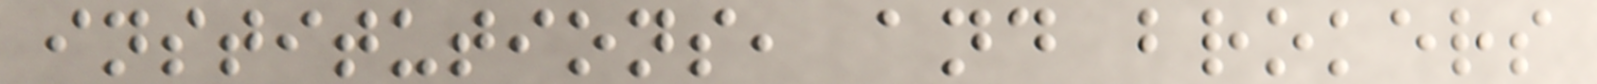institutions, and brokers
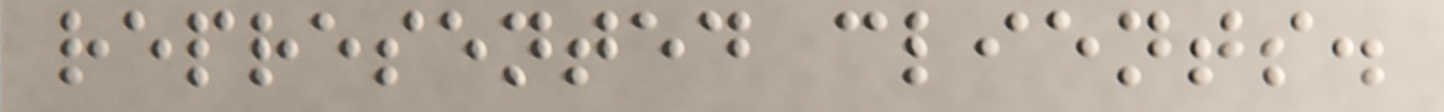represented clients.
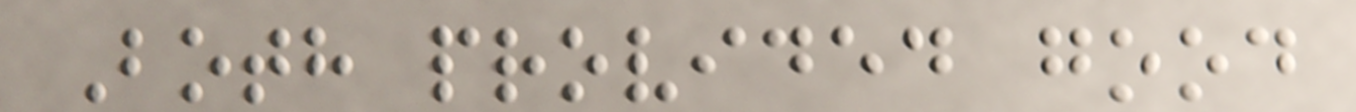Both provided good
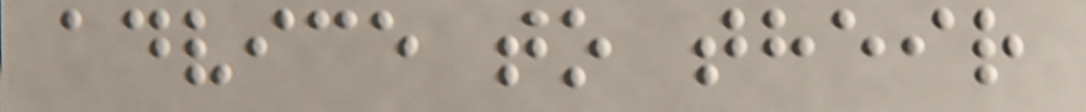advice to their
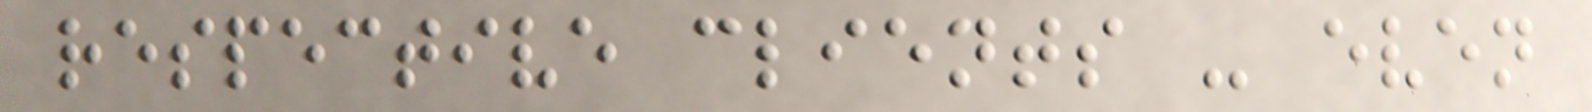respective clients - even
